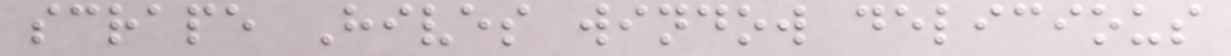scrape Hives window delicious
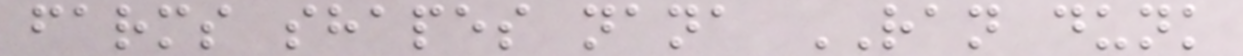farms shapes nana RAN dunk
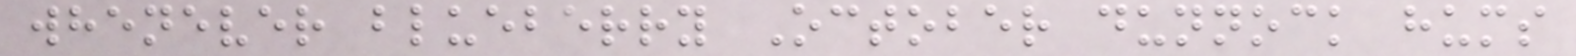whenever blueberry October dunnock hums
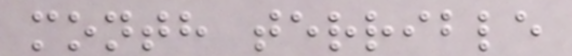month terrible
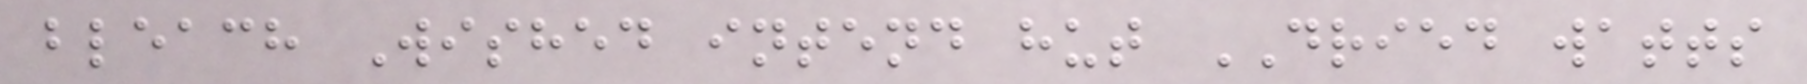bleach Wished intend hut DRIED watts
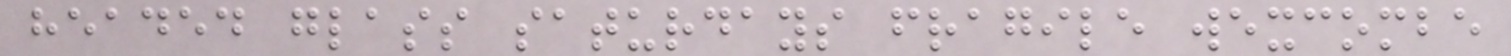headed glass saturdays fragile wexcombe
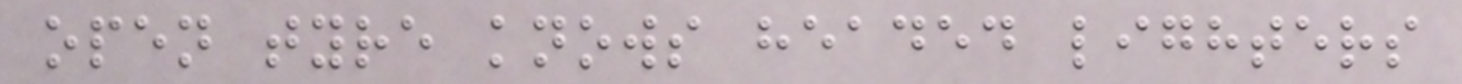open tyre knows headed lighters
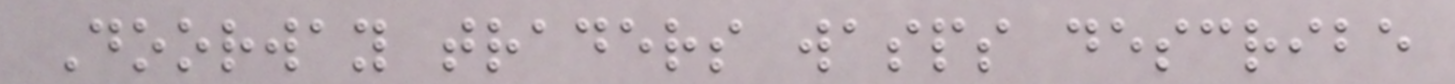Doorway traders wasps describe
